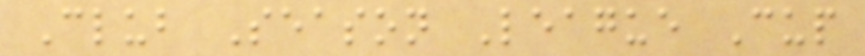Club Season League Cup
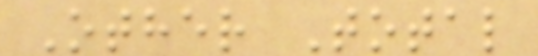Other Total
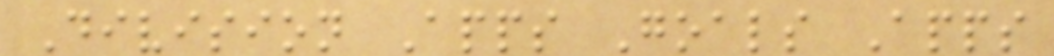Division Apps Goals Apps
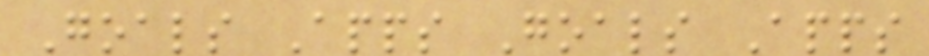Goals Apps Goals Apps
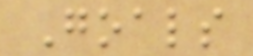Goals
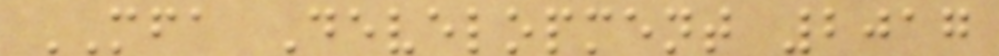MFA Development 2017
